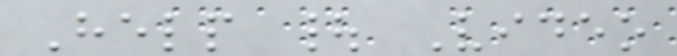Help | Video
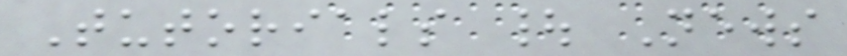Tutorials | News
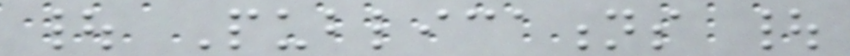| Publications |
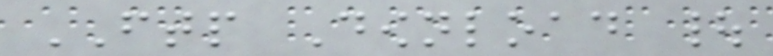FTP Download |
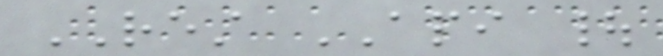REST API |
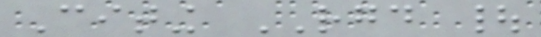Citing RGD |
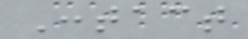Contact
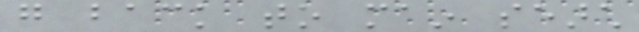go back to main search
